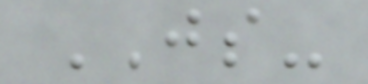JS-
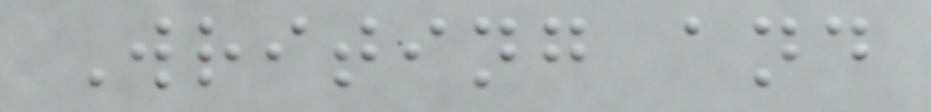Writing and
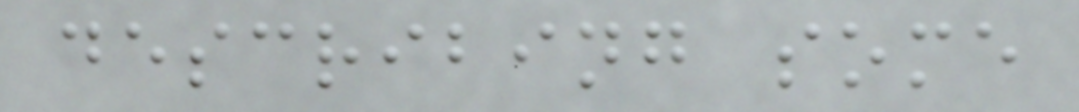describing some
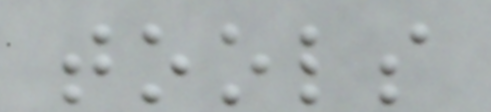tools
